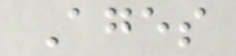Ages
